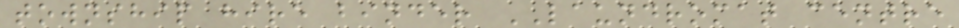township hire binder LAUNDROMAT centre
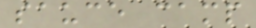sauce camp
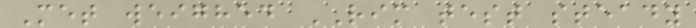Met weighed RIM test steady
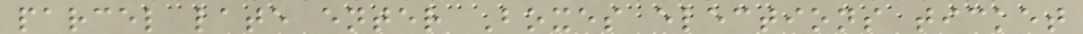parcel late enter Boxes elections ticket
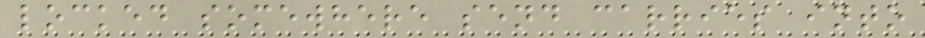locked somewhere send carries into
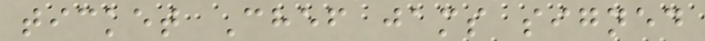ticket Chef jams signed
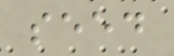seed
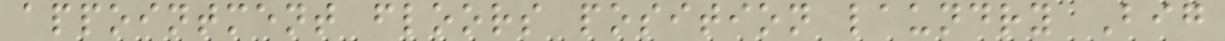appointment floors position laundry Big
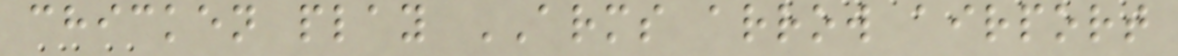chicken play ARMS arrow airport
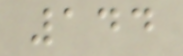144
